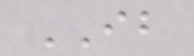IB
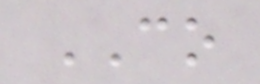CO
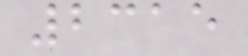2315
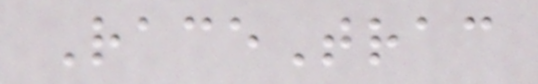RaceTrac
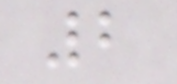2
